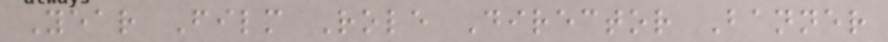Year Film Role Director Banner
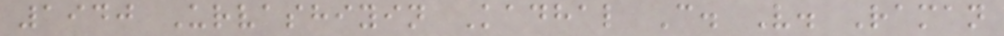1940 Urvashiyin Kadhal C. V. Raman
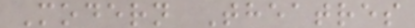Modern Theatres
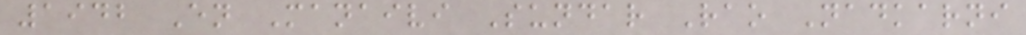1942 En Manaivi Sundar Rao Nadkarni
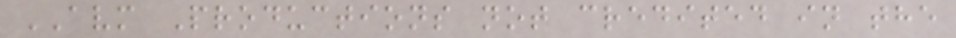AVM Productions not credited in the
